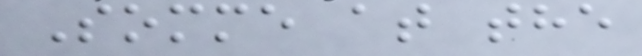Somme at the
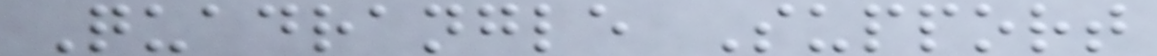Quadrangle Support
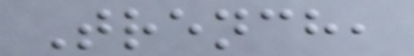Trench,
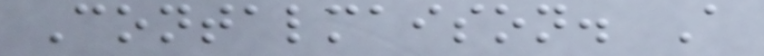Contalmaison. A
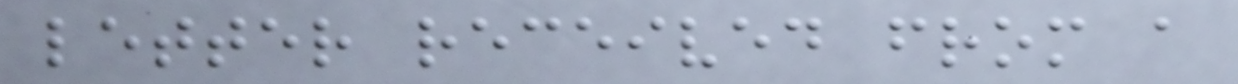letter received from a
